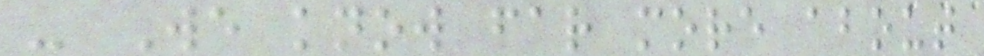- We know far more about
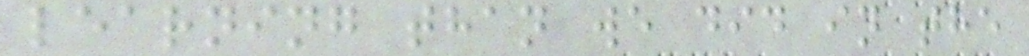learning than we did in the
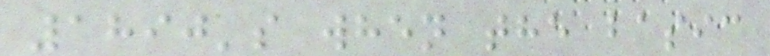1890's when the basic
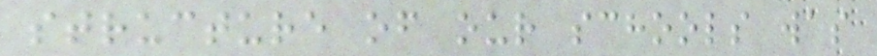structure of our schools was
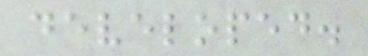developed.
